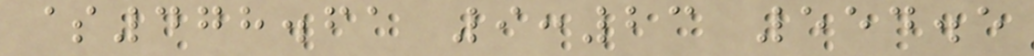$478.61 9:23 554.5
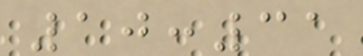10:31
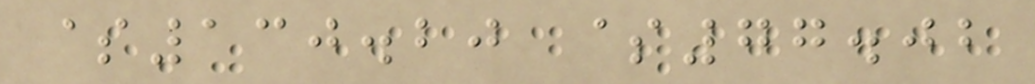$130.20 $77.02
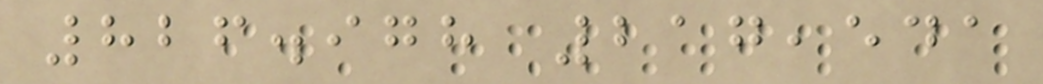826.978 217,541
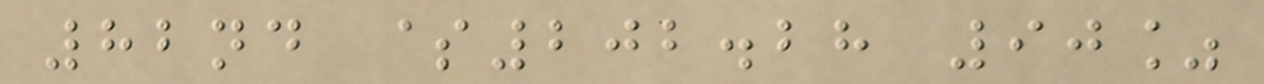82nd $202.28 90%
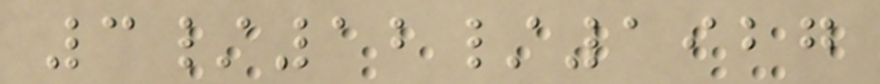3/12/1927
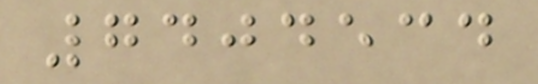7404534
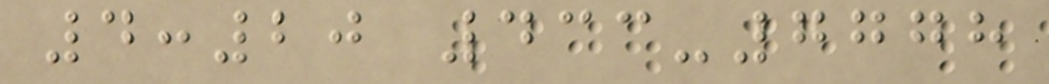4:20 433-7778
